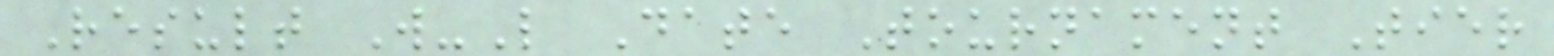Result W-L Date Tournament Tier
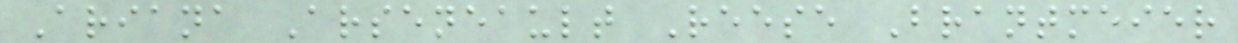Ariana Arseneault Reese Brantmeier
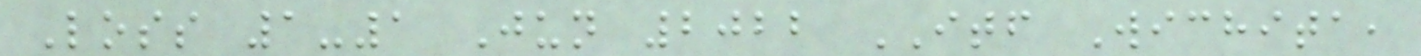Loss 1-1 Jun 2022 ITF Wichita,
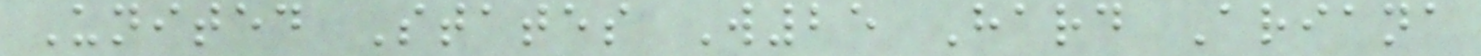United States W25 Hard Ariana
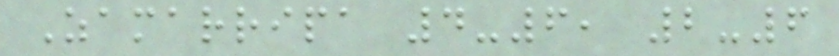Zamarripa 4-6, 2-6
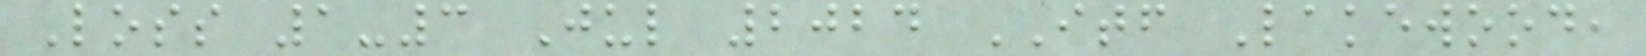Loss 1-3 Jul 2024 ITF Lakewood,
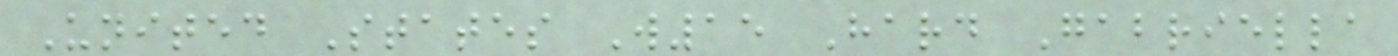United States W15 Hard Gabriella
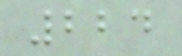224
